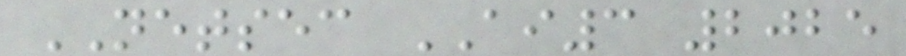NETSEC AI3 2025
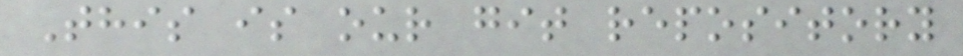This is our git repository
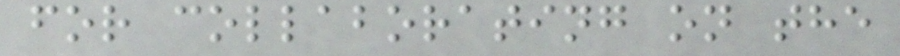for collaborating on the
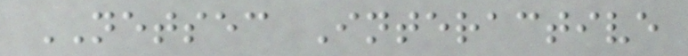NETSEC Interactive
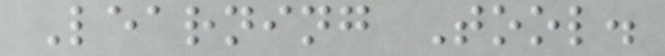Learning Tool.
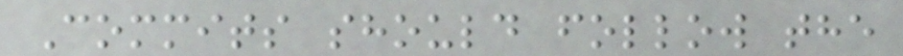Commits should follow the
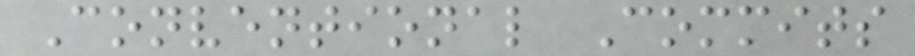Conventional Commits
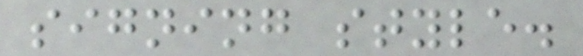signing style.
